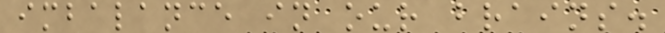imbalance in our brains.
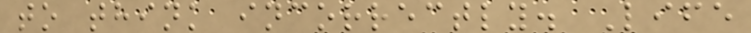to think incorrectly. Life
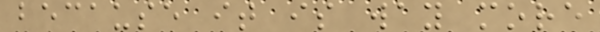because it is way more
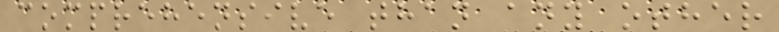comprehensive than any other
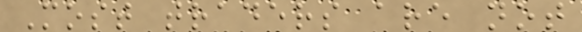Most traders are not
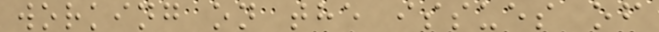working on the issues of
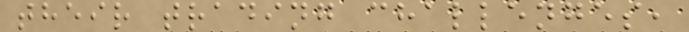their trading challenges,
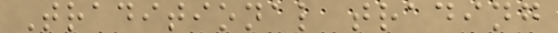Traditional trading
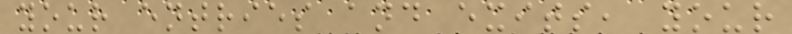your entries and exits, your
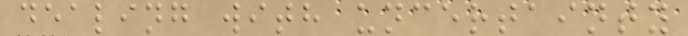dealing with uncertainty
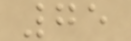75
